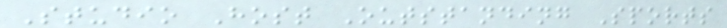Studio Host Outstanding Sports
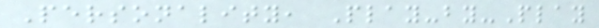Personality, Play-by-Play
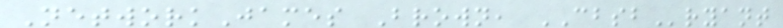NetworkJames Brown, CBSBryant
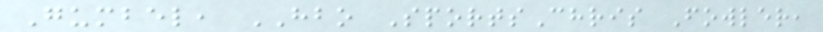Gumbel, HBO SportsChris Fowler,
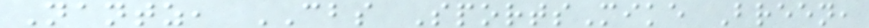Nantz, CBS SportsMike Breen,
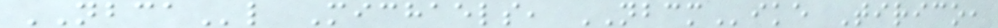NBCAl Michaels, NBCMike Tirico,
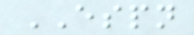ESPN
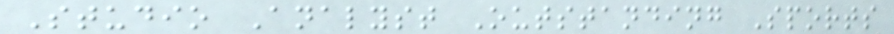Studio Analyst Outstanding Sports
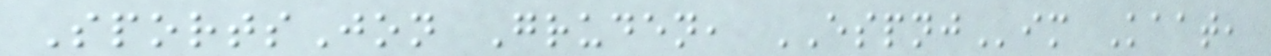SportsJon Gruden, ESPNJim Kaat,
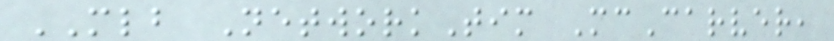MLB NetworkTim McCarver,
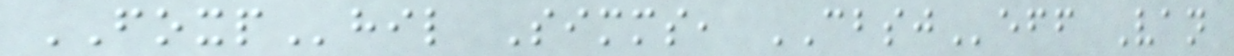FOXPhil Simms, CBSJeff Van
